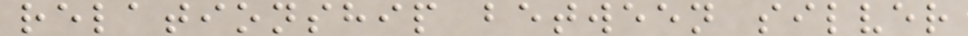relationship between silver
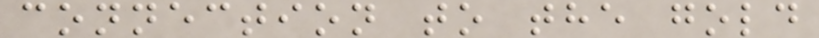connection to the gold
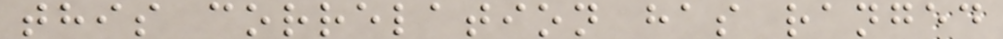this correlation has ranged
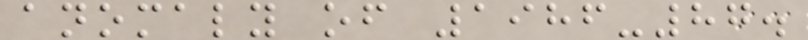anomaly of 1986-87.
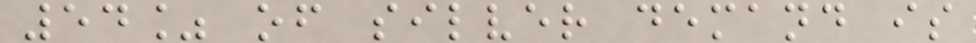54% of silver demand is
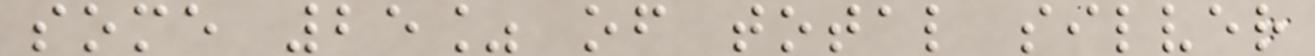some 25% of total silver
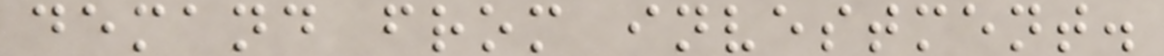demand from investment.
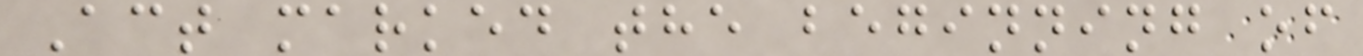Act marked the beginning of
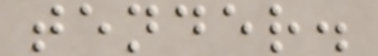tender.
